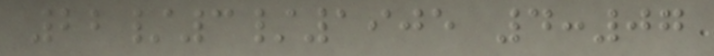22/3/1905 4:07
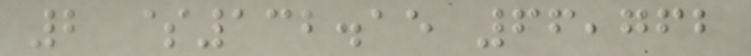2 $132.15 66,762
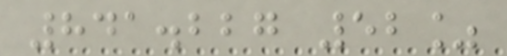841.227 52%
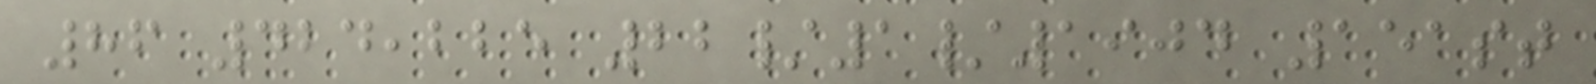86 424,225 22/1/1904 151st
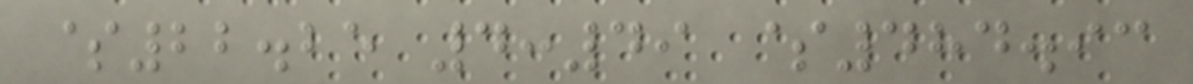$22.25 4:49 $484.93
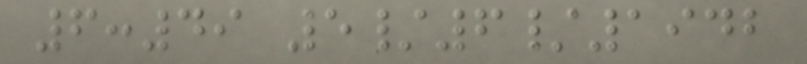6:49 5/6/1942
